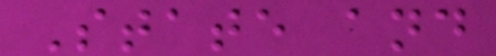State and
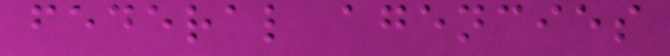federal agencies
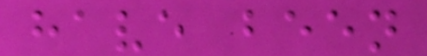have been
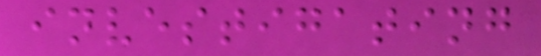investigating
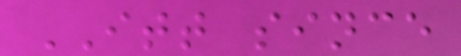ITT since
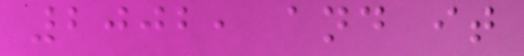2002, and it
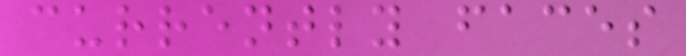currently faces
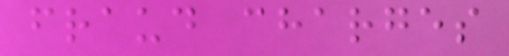fraud charges
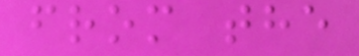from the
